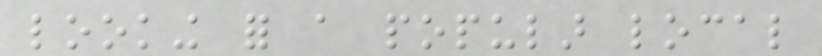looking for a popular local
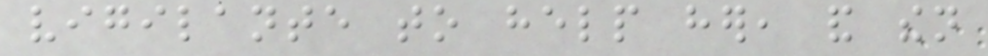vigilante to help her, and then
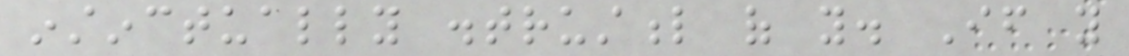instinctually distrustful of you. If you
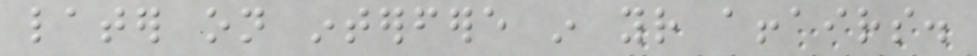later on interfere in your affairs.
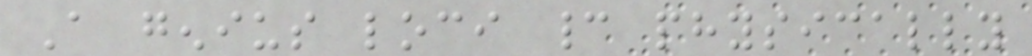A genius loci cannot physically
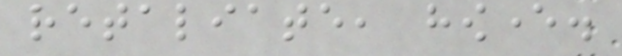retaliate, however.
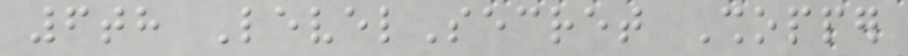6th LevelSecret Shopper
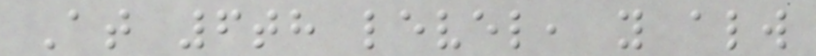At 6th level, you always
